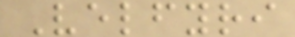Velfyri
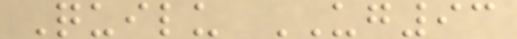Quilu UG93
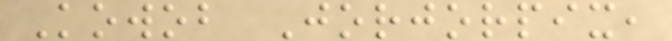Kowob Jorjorpix,
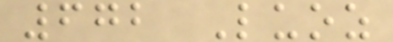672 Luoz
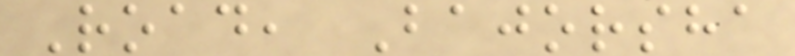Road, Bajorsha
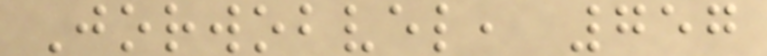Jorwobvel, 757
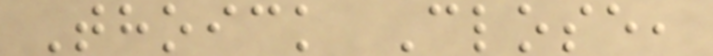Thoick Close,
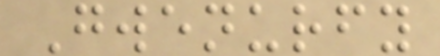Gwenurfy
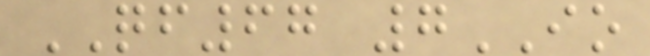QF67 7IO
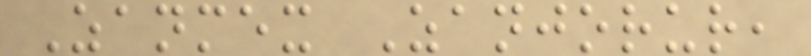Zanmex Zanjorur,
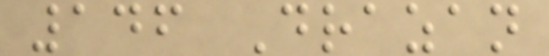146 Drazan
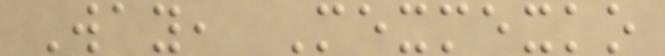Way, Mexmexko
